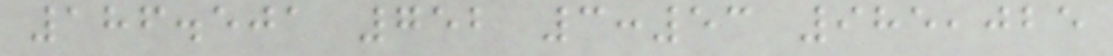186.501 752 3:53 985,025
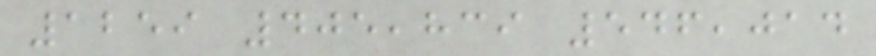1259 405,839 546,014
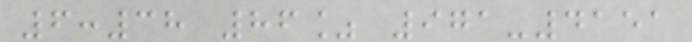6:38 86% 971-4151
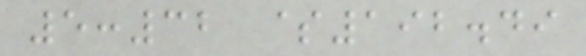5:32 $192.49
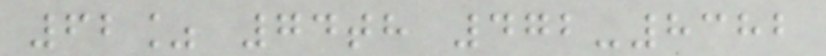62% 74th 472-8382
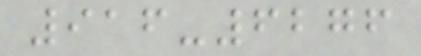916-6276
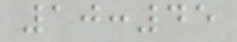10:45
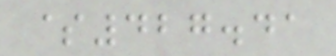$427.41
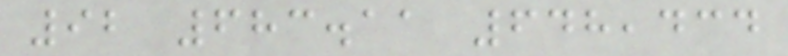92 683.11 648,434
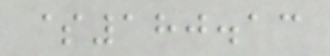$180.13
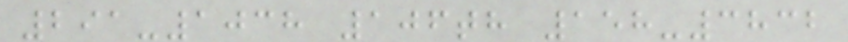291-1038 106th 158-3832
